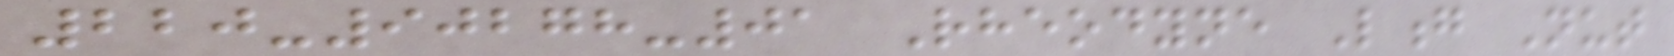220-90278-01 Rheodyne Long Nut
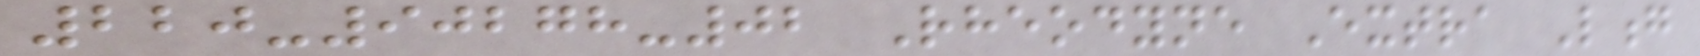220-90278-02 Rheodyne Extra Long
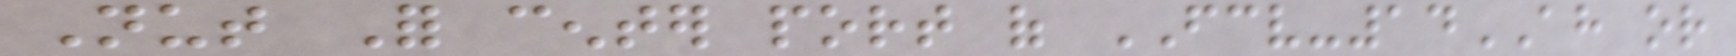Nut For center port of FCV-14AH or
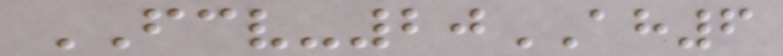FCV-20AH6
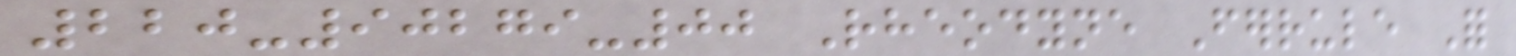220-90279-00 Rheodyne Ferrule For
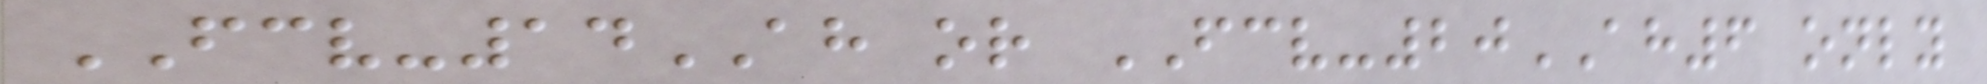FCV-14AH or FCV-20AH6 only
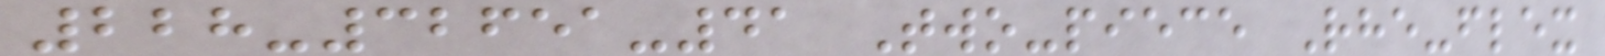228-32651-41 Two-piece Rhe-flex
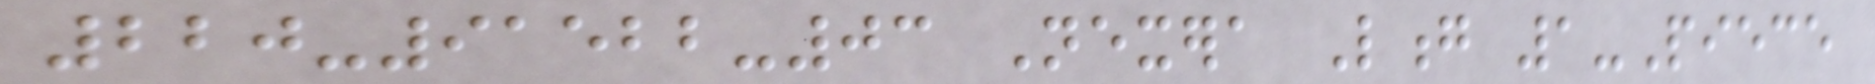220-91522-03 Nexera Long 1-Piece
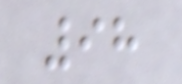98
